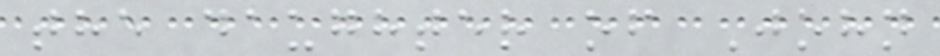the daughter of John
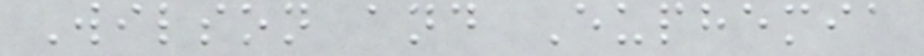Wilson and Euphemia
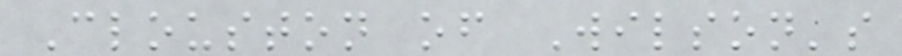Clouston of Wilson's
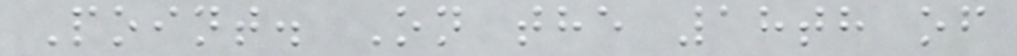Point. On the 18th of
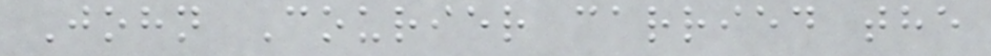John Courier carried the
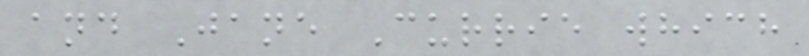and Jane Currie which
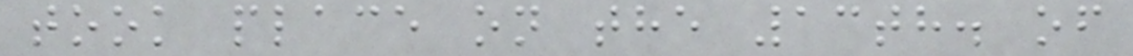took place on the 13th. of
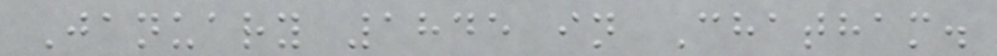January 1845 in Chatham.
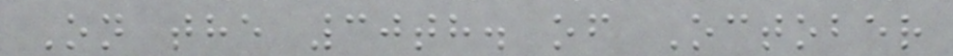On the 30th. of October
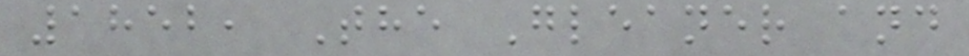1852, The Gleaner and
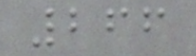266
